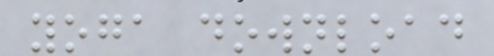yoga download
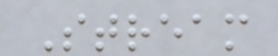Stream
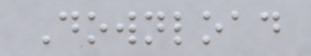Download
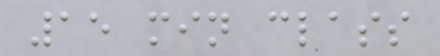15 min class
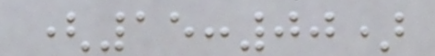(15:00)
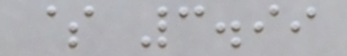$ 3.99
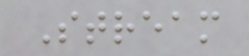Stream
